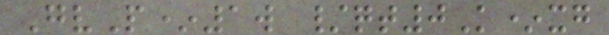GvP*1w /qt0K*xg
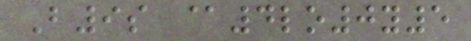B9s @4lo0y5
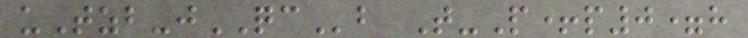uTzb-jQCb T-P+p0=h
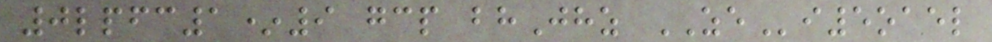0lpfc1*9 gcp bhJhz ZEi5oael
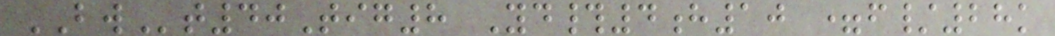BWt40Tig8 Yd#4h10 =f/28k
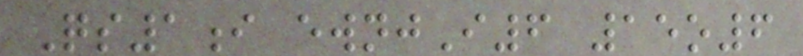Qs1i ewnjI6 15o6
